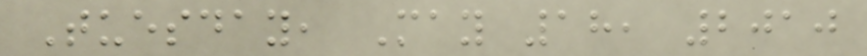Tuesday, May 18, 2010
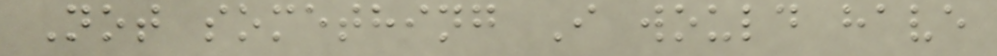Not something I would have
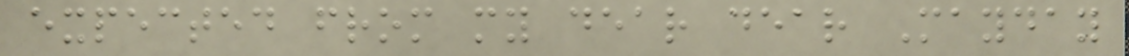expected from my dear dear Mayday
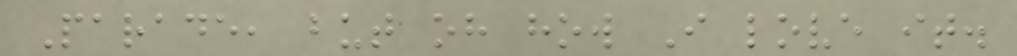Parade, but oh how I love it.
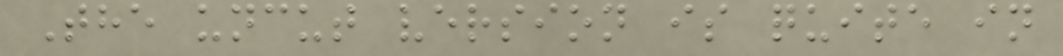The uncut version is quite in
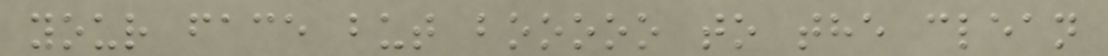your face but booooo to the clean
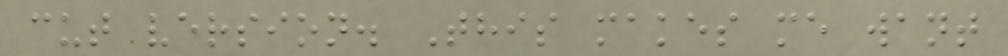cut version. This makes me want
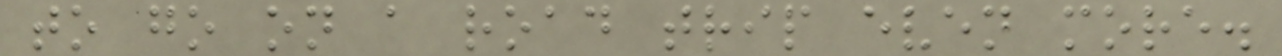to go on a road trip even more.
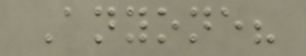Anyone?
